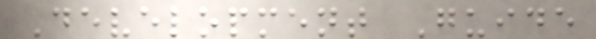Development Guide
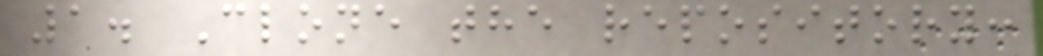1. Clone the repository:
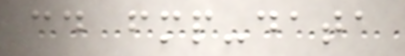cd fmp-data
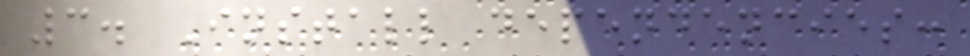3. Install dependencies:
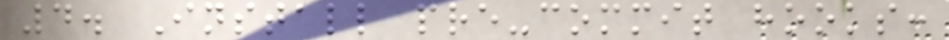4. Install pre-commit hooks:
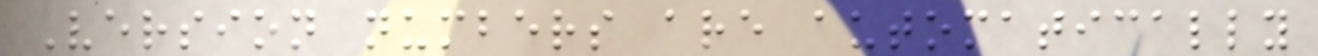Version numbers are automatically
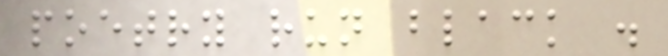poetry run black .
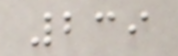239
